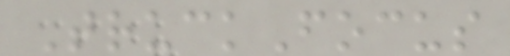TruckFocus
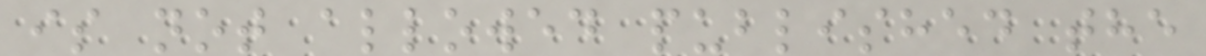is not allowed published the
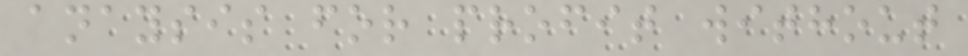anaysis for profit without
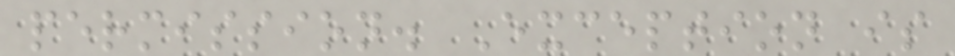permission. Exception is
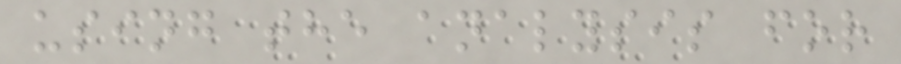using the analysis for
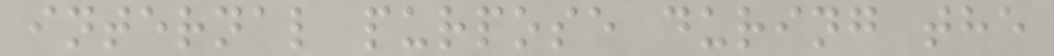internal purpose during the
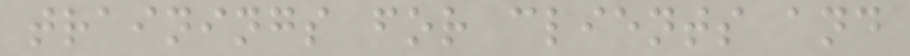trainings for clients and
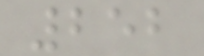252
